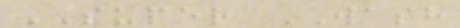SUPER WASH
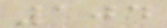104
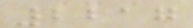2217
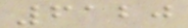6120
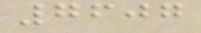7607
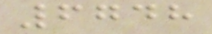6748
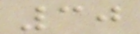30
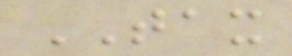TAX
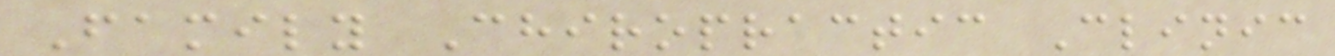Family Chiropractic Clinic
